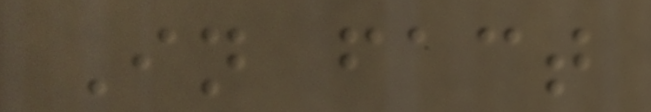In fact
